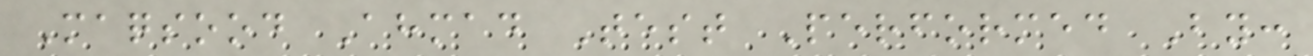Maqsood Ahmad Test Performed By:
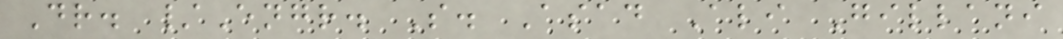Dr. /Engr. S. Asad Ali Gillani
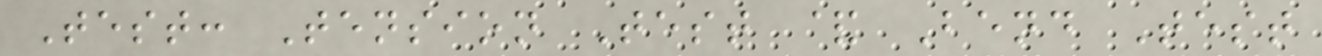Test: Tension Test & Bend Test
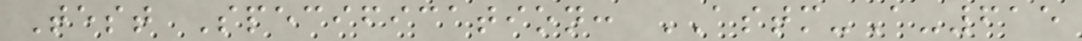Test Specification: ASTM-A-615
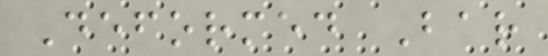Deformed Bar
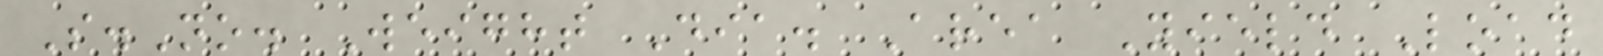S.No. Weight Dia. Area Yield Load
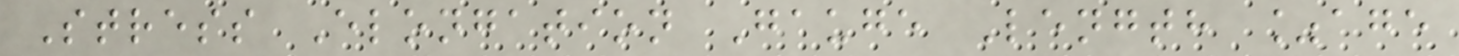Stress Elongation Gauge Length %age
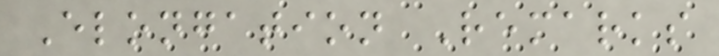Elongation Remarks
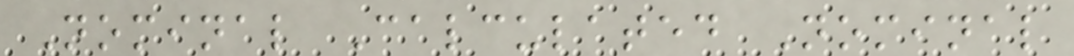Nominal Calculated Nominal
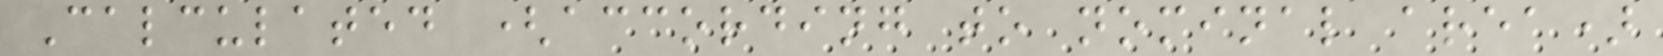Calculated (according to nominal area)
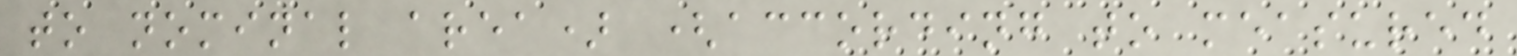to nominal area) (according to measured
